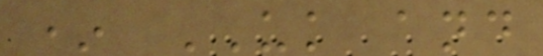* UK and
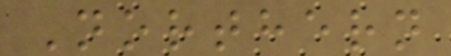Northern
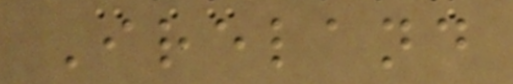Ireland
